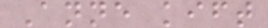Anne kift
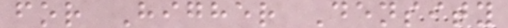for Higher Density
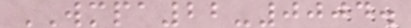WMPA22-0004.
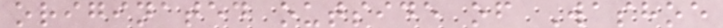originated outside of Washoe
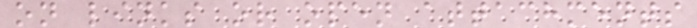on links or open attachments
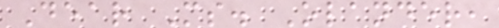Dear Ms. Olander,
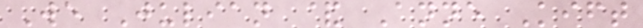We Julian & Anne Kift
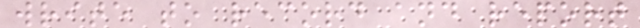write to record and report
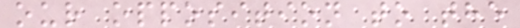our opposition to the
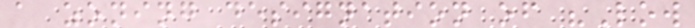a zoning designation of "Low
